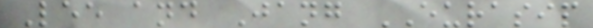Lee and Jang EURASIP
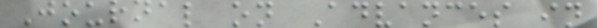Journal on Advances in
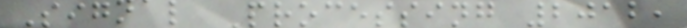Signal Processing 2012,
